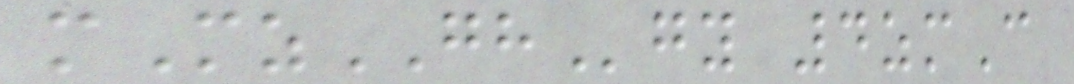mMzGHgy 4zmC
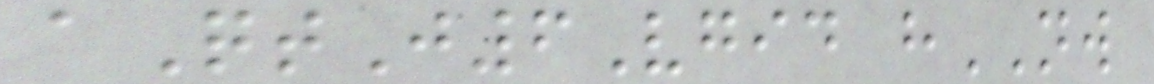aQtJ6Vgid hNW
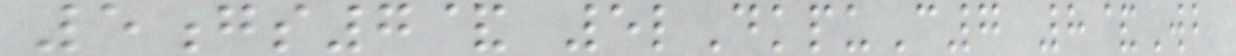5gs7& 5lDkpuC7 8&Wb
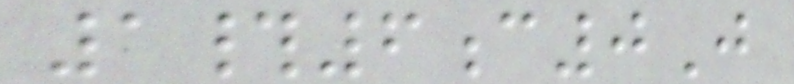1#6c0J
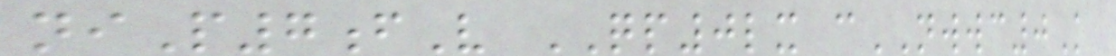niP7fV QP0lx cNWWC0K
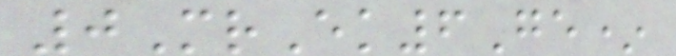0MrEk6Ge*
